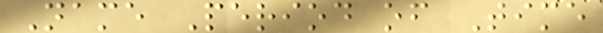Name Period of Time
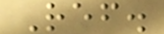Ref.
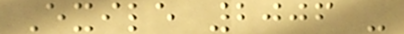Exile 2006 -
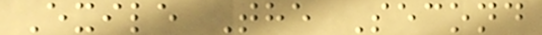Exile The Second
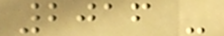2016 -
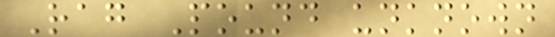Rag Pound unknown
